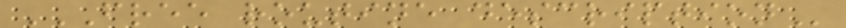FREE ROUTINE DESCRIPTION
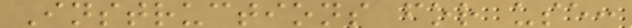Instructions for use:
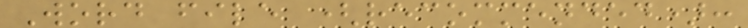Word file (recommended):
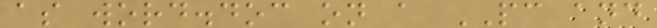as word.doc on a PC and
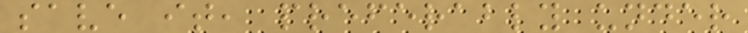save it, preferably under
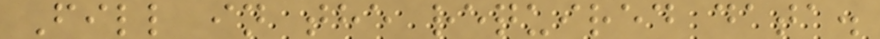Fill in the required data.
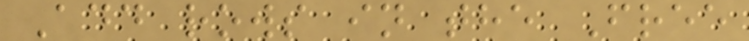Add rows in the Free
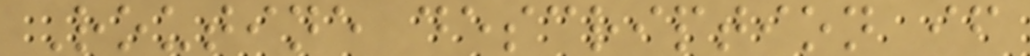Routine description if
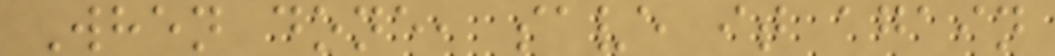When done, save it again
